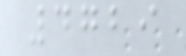4729
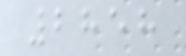2858
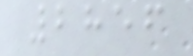2856
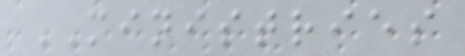MINISTRIES
